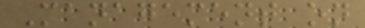Management on
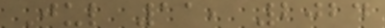Jul 11, 2024
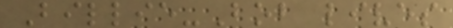Billie-Bob lives
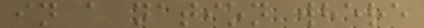in a nation where
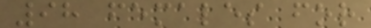98 females for
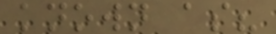known as?
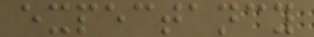expectancy
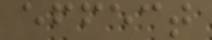effect
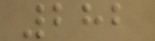282
